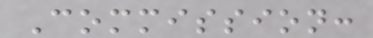Commission:
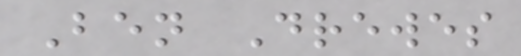Ben Drewes
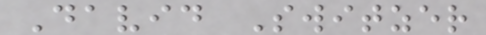David Switzer
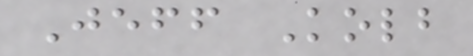Jeff Kolb
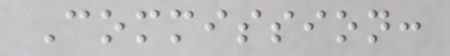Commission:
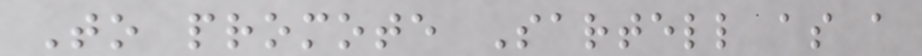To promote Sartell as a
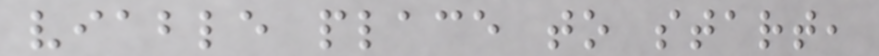viable place to start,
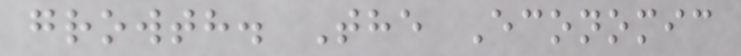growth. The Economic
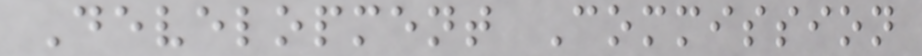Development Commission
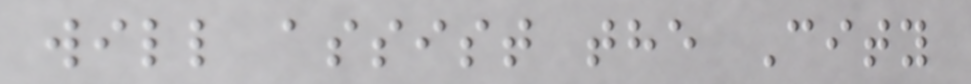will assist the City
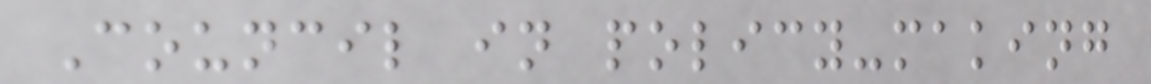Council in policy-making
